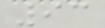93
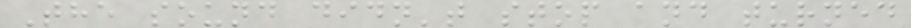The sound didn't stop and turned
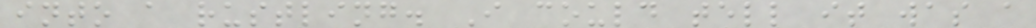into a rustling. I could tell it was a
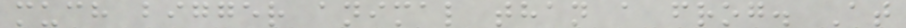much bigger animal than a frog. At
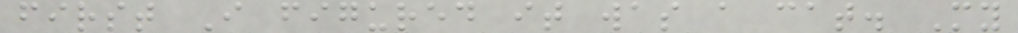first I figured it was a cat. My
